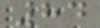84
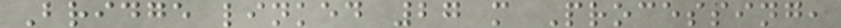Bridge linked 27 m Processing,
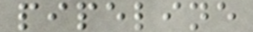pipeline
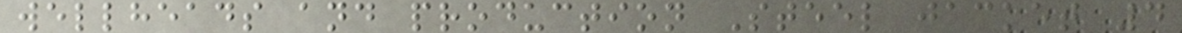wellheads and production Steel jacket 4
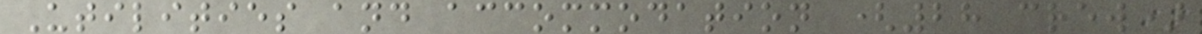Utilities and accommodation (28 crew)
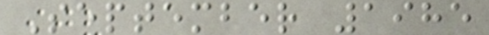September 1985
